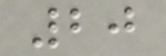20
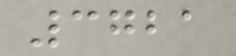3721
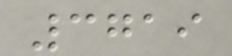3719
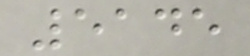5145
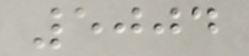5004
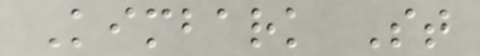Kimbark St
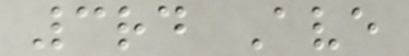3rd Ave
